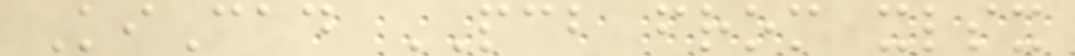KiCad PCB from xlsx
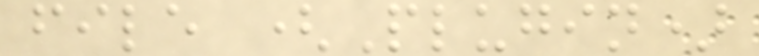file (Plugin)
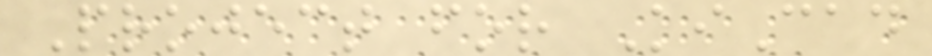Project for KiCad
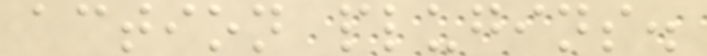action plugins.
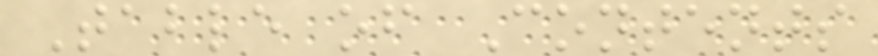Table of Contents
